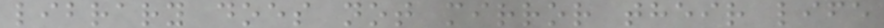library does not mirror their life
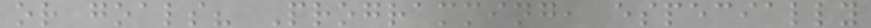or goals? Programming, especially
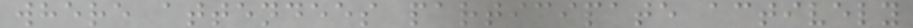where attendees participate actively
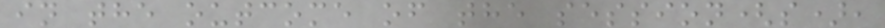in the outcome of the session(s),
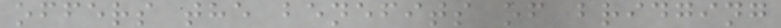offers the benefits of bridging
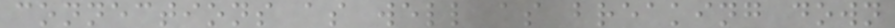connections as well as breaking down
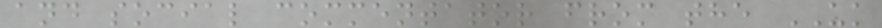and social commentator from the UK
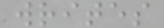writes
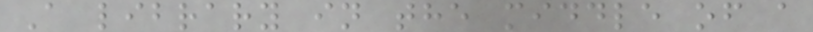A library in the middle of a
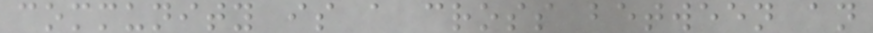community is a cross between an
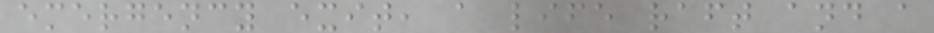emergency exit, a life raft and a
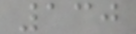130
